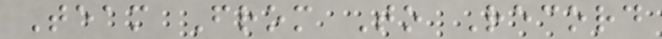Team From To Record
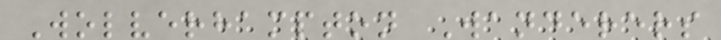Wolverhampton Wanderers
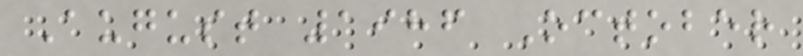August 1986 October
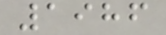1986
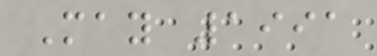May 1991
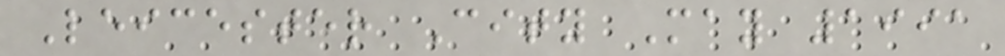Leicester City May 1991
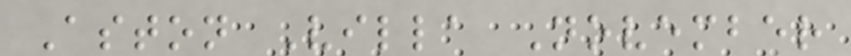Aston Villa November
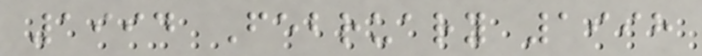1994 February 1998
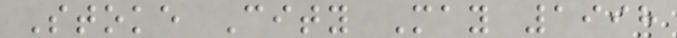Stoke City May 1998
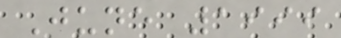June 1999
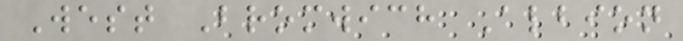West Bromwich Albion
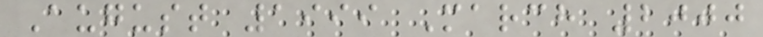August 1999 March 2000
